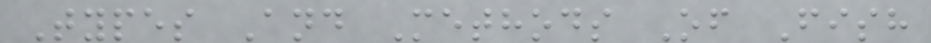Types And Methods Of Fish
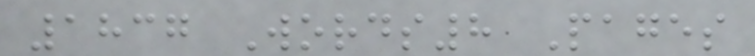1837 Words8 Pages
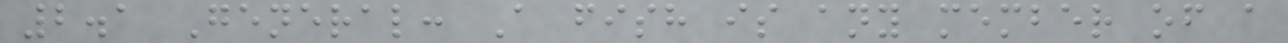2.1 General: A fish is any member of a
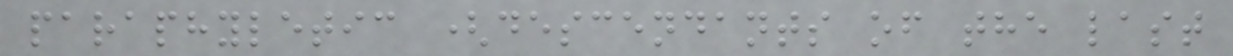paraphyletic (descendants of the last
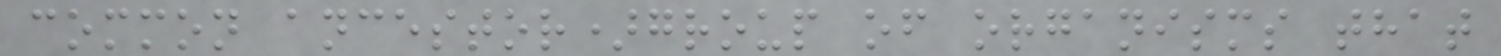common ancestor)group of organisms that
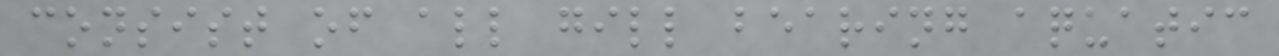consist of all gill bearing aquatic
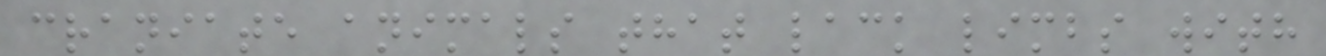craniate animals that lack limbs with
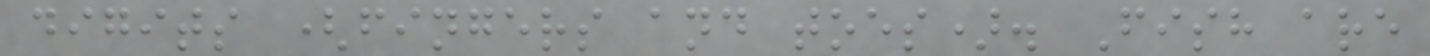digits (fingers and toes). Fish are
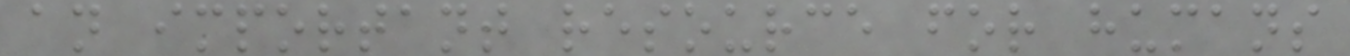an important resource for humans
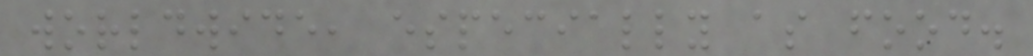worldwide, especially as food.
